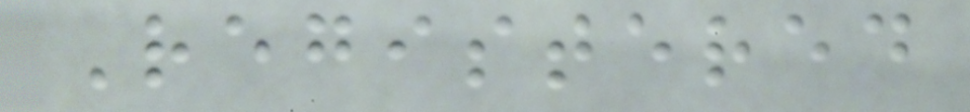Registered
